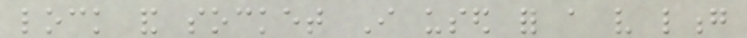lock and socket I used for a very long
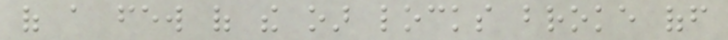of a few of the oar locks broke off
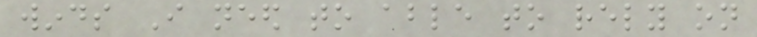winds I need to able to rely on
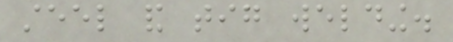steel and tig welding.
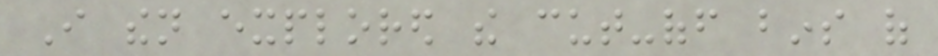I then explored the cut-off bins of
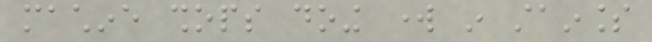machine shops doing work in stainless
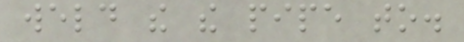weld the the pipe to.
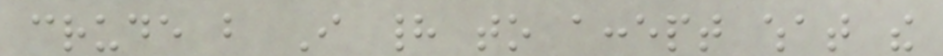crude but I had to accept what the
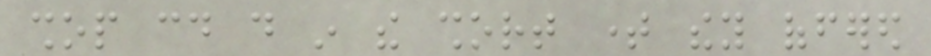shop could do in the short time they offered
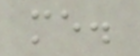me.
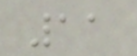11
